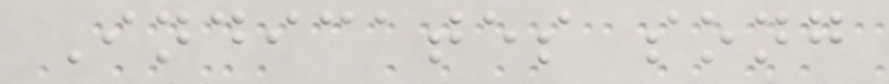Indicates song
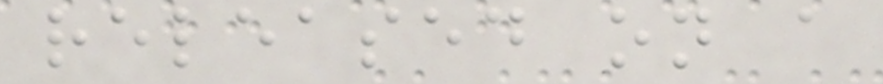released on a
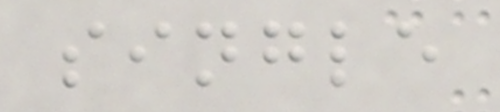single
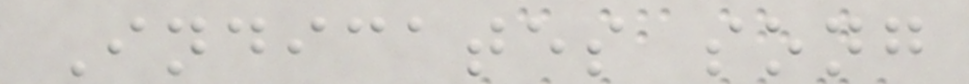Indicates song
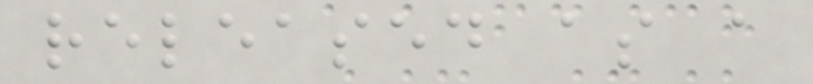released as a
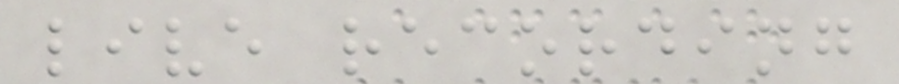live recording
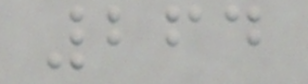264
